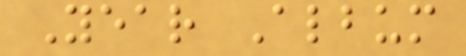Year Album
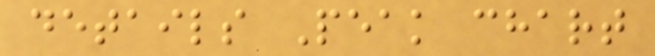details Peak chart
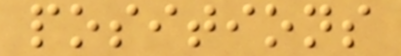positions
